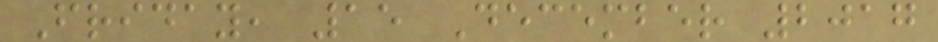Friday, 15 December 2017
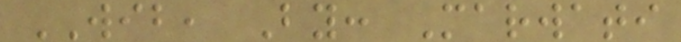WIB, By: Marwati
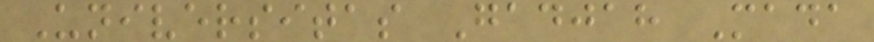Universitas Gadjah Mada
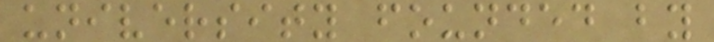university founded by
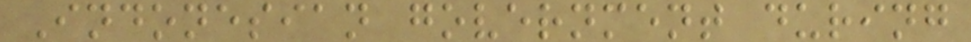Indonesian government during
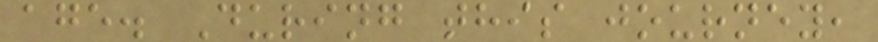age. During this journey,
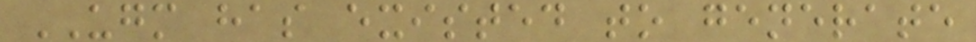UGM has existed to generate
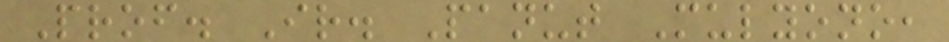Prof. Ir. Panut Mulyono,
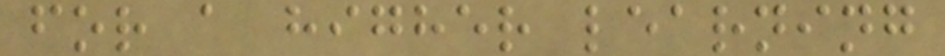for a higher learning
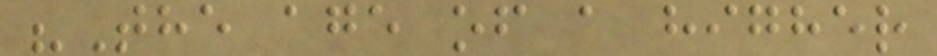"The age of a higher
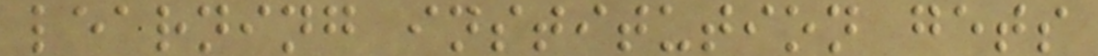learning institution gets
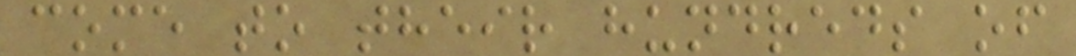come to their hundreds of
